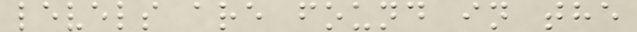levels are found in the
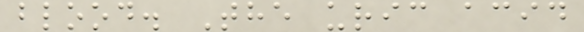blood. The uric acid
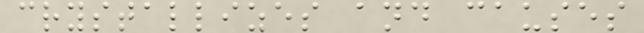crystallizes and causes
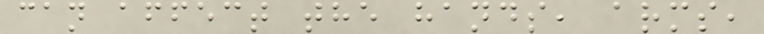can affect the hands, arms,
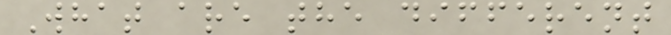What are the different
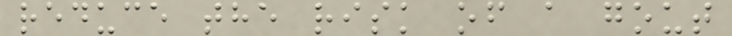reduce the risk of a gout
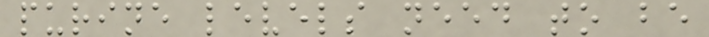purine levels need to be
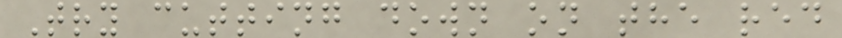Try cutting down on the red
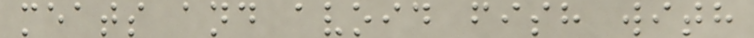meats and avoid fish with
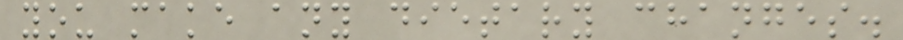you make any dietary changes.
